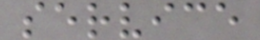service
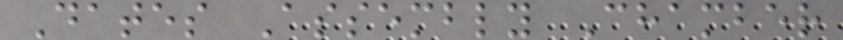Dates Assembly Chamber
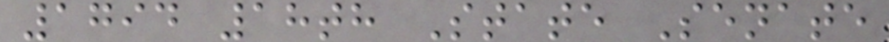1794 18th State Senate
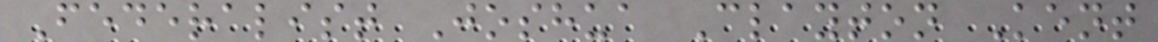Federalist Joshua Clayton Kent
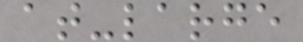at-large
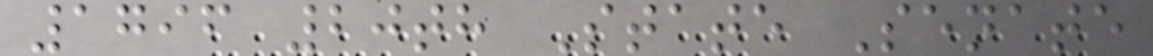1796 20th State Senate
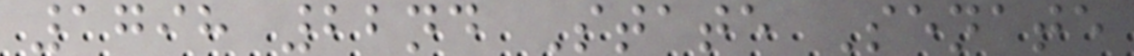1798 22nd State Senate
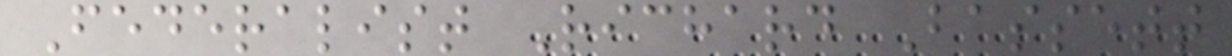Federalist Richard Bassett
